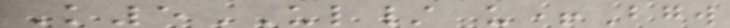K5UL/ u+Bgw
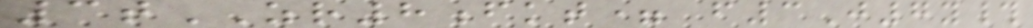3tZR8fkt= f3J7y#
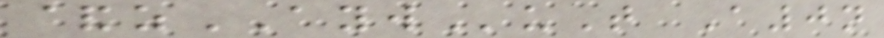&zAYWuT A0n
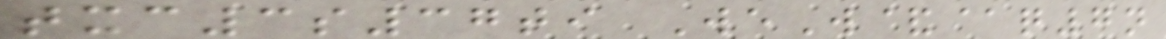txc3s37ti WeW&@q7n
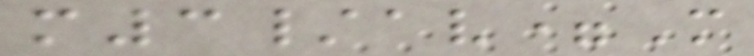m3/av=M
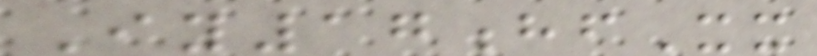Iy17hfXx
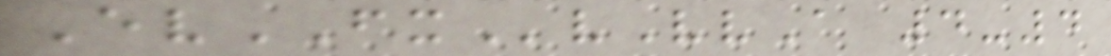EvFXvVvA 4-4
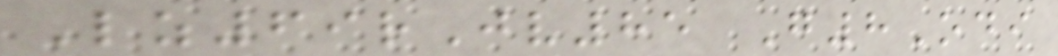Lz69rJv85 G8Odi
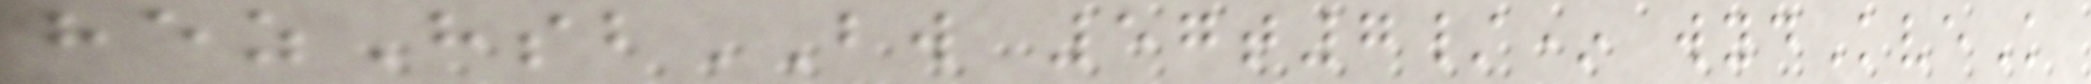hezHsbBW 57t7/* wydKveK
